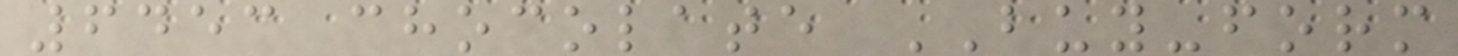6453 chocolate BUY-form
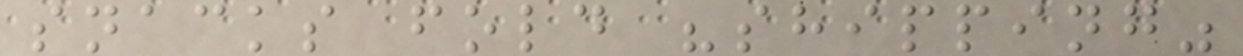snacks fold "shipping"
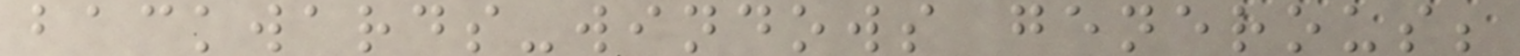backwards-windows generous;
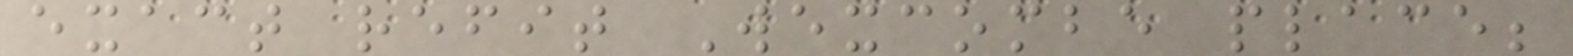exact refit Wexcombe place;
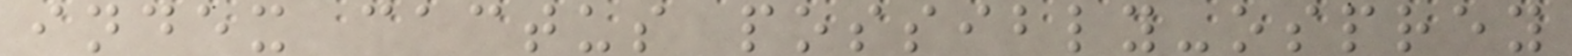index cactus possibly-osprey
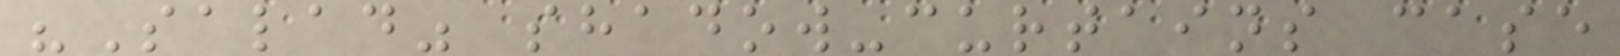"Salad" shadow-curtains case
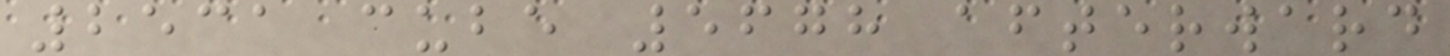2531 cube 5678 afterward
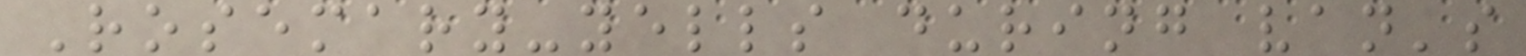Rosemary-yells during van's
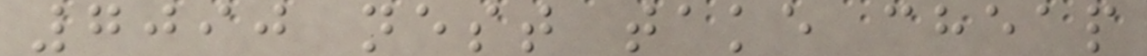7090 nest take cheap
